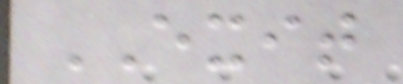EXIT
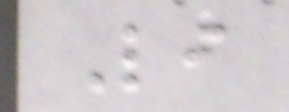Li
